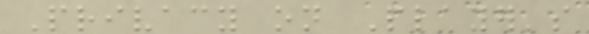Privacy on Player's
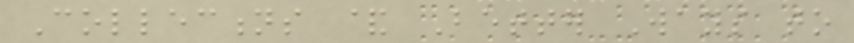Collections & Better Ways to
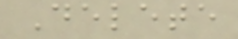Delete
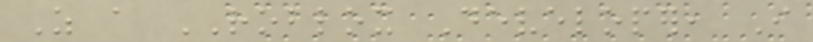As a ROBLOX Developer, I
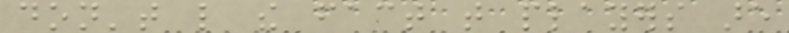don't like the fact that players are
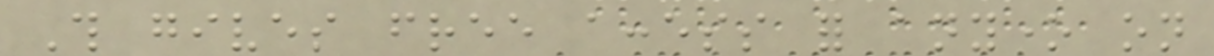This gives free access for anyone on
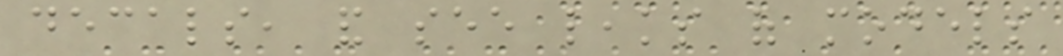decals, and see leaks of models
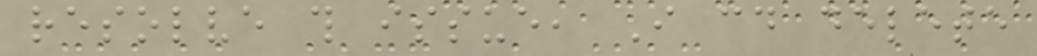resolve this issue, I could delete
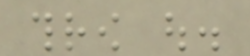throw out.
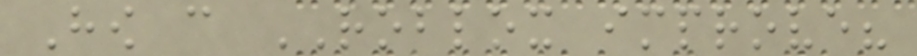How can ROBLOX improve?
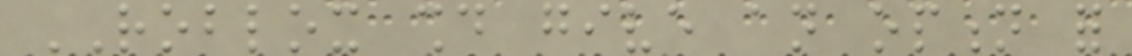ROBLOX should give an option for
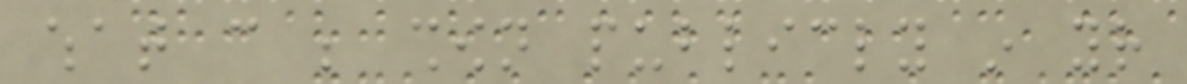what can be shown publicly in your
